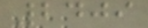2409
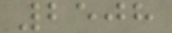2508
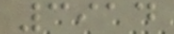3914
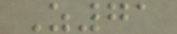Z71
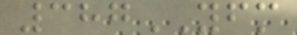387YFM
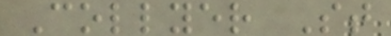Collyer St
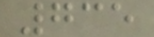735
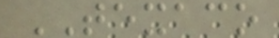TEXACO
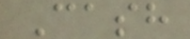Cash
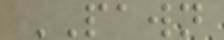PAWN
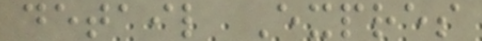detail Expres
